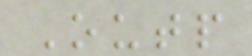Outp
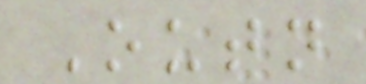Outn
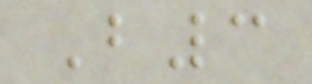B3
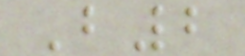B2
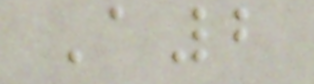A2
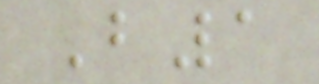B1
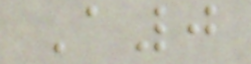A0
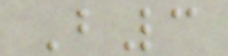B3
